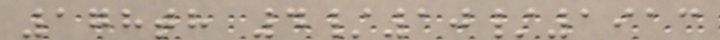178th 4/10/1913
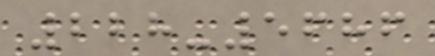228-5686
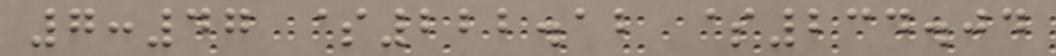7:47 $222.12 $234.04
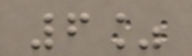6%
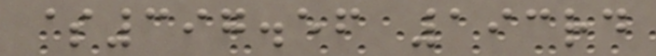$397.56 193rd
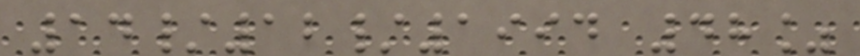14/12/1994 48%
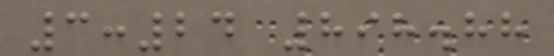3:24 898.88
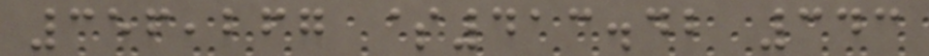356,267 $413.42 343
